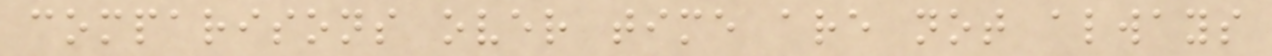comparisons over time are not always
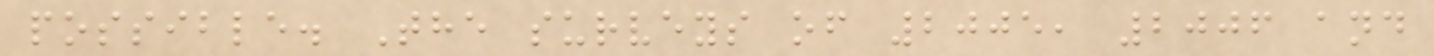possible. The surveys of 2005, 2006 and
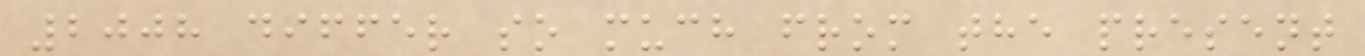2008 differ so much from the present
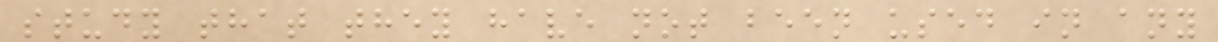study that they have not been used in any
